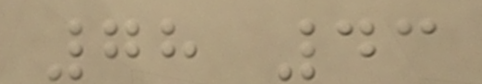78 43
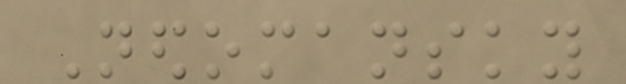Nedomansky
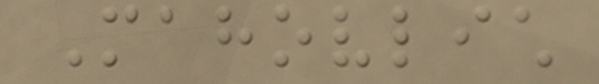Mahovlich
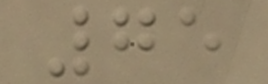75
